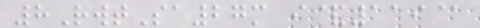8RwtSa27m i&119@
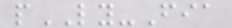pLY-Fia
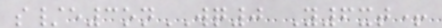s/e3onWQ0 Y6xt+
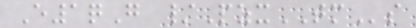E1qG /PzxTMs
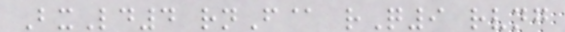BxLd4 rnF@ rQ9 rvng
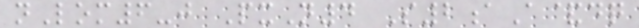nLom6-j PxN4 S2aA&dq
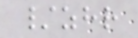/zhr
